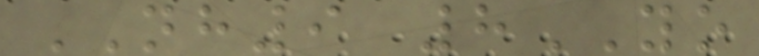NH9 8YO
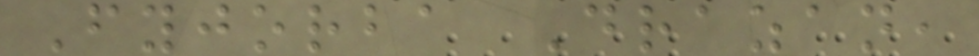Fyjorba Drazan,
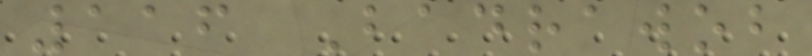116 Badrawob
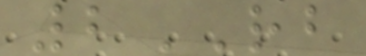2RB
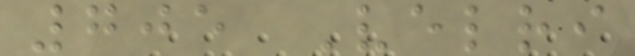705 Velri
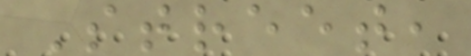Street,
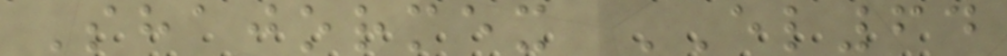Shajormex EL64
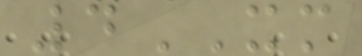4XM
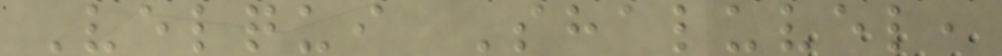Velqui Shaluvel,
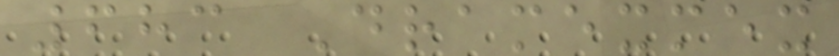683 Dramexmex
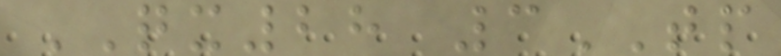QX28 3TP
